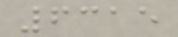6315
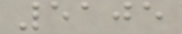5105
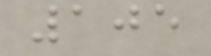105
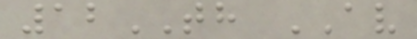12TH AV
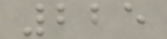225
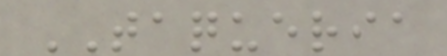TAQUERIA
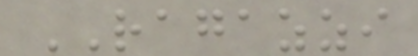RAGAZZI
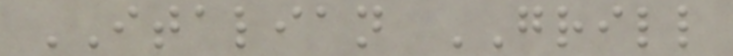ITALIAN GRILL
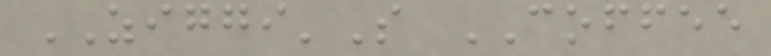ZIGGI'S COFFEE
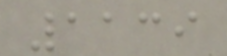1139
